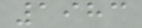1983
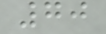70
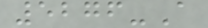5276-A
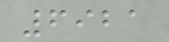6921
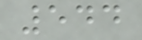544
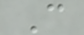C
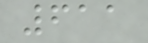611
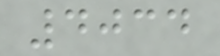4034
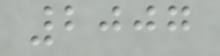2007
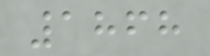1868
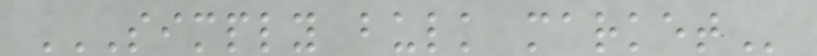SIMPLY BULK MARKET
